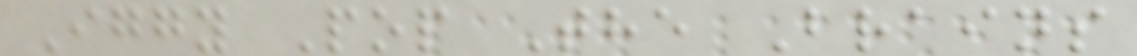Iggy Pop The Brains
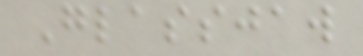Glassjaw
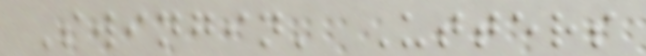Swingin' Utters
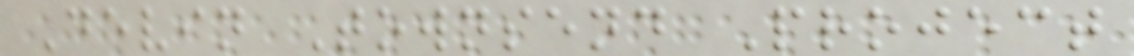Devin Townsend Project
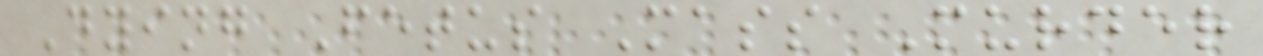Dying Fetus Mass Murder
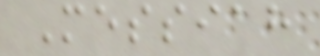Messiah
